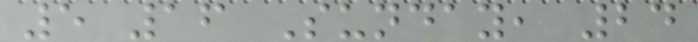5 16 Sunday, 24
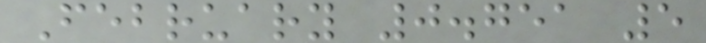February 0.751 5
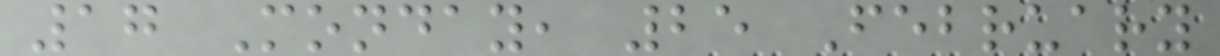17 Monday, 25 February
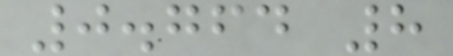0.764 8
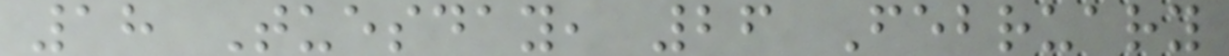18 Tuesday, 26 February
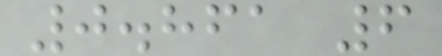0.861 6
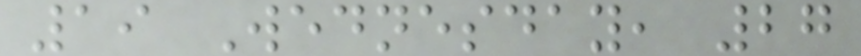19 Wednesday, 27
